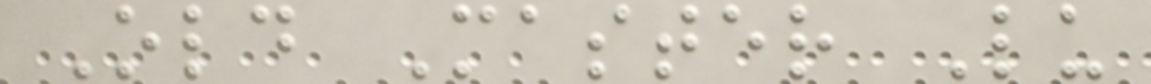Old Master Lu
